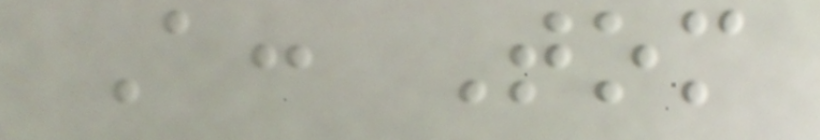A: Tom
